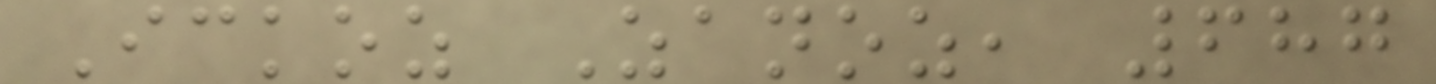Ickoz Zanoz, 687
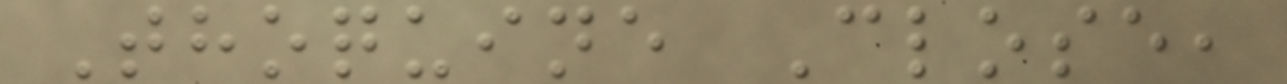Thoquine Close,
